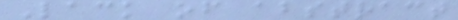Lack of abstract
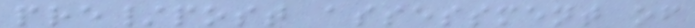pre/post assessment of
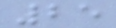25
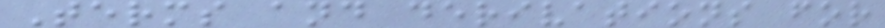Terms and derivations for
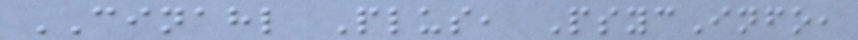CINAHL Plus, PsycInfo,
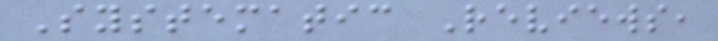Systematic Reviews,
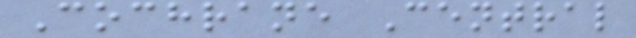Cochrane Central
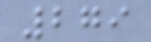279
